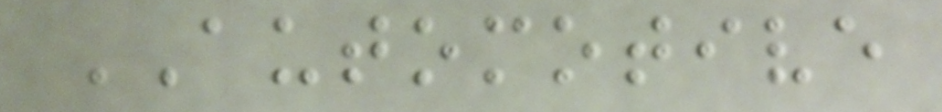AUTOMOTIVE
